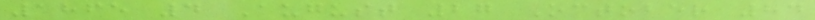1865 4 August 27 October 84
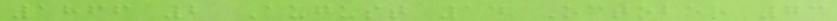1866 2 August 14 October 73
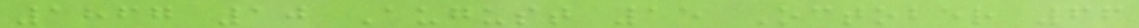1867 10 August 15 October 66
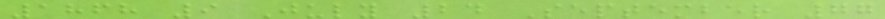1868 9 July 24 September 77
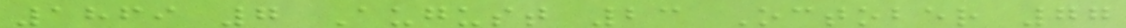1869 7 August 23 October 77
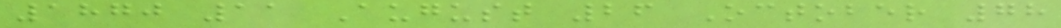1870 11 August 26 October 78
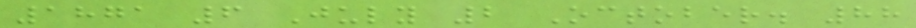1871 6 July 2 October. 88
